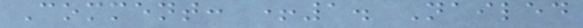Comment: +1. Nailed
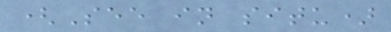(See in situ)
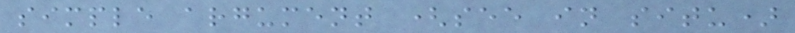simple argument (see in situ)
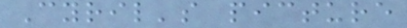Cyril's picture
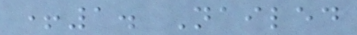+1. Nailed
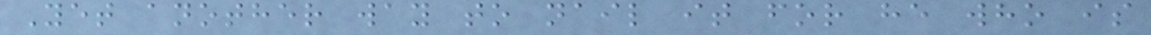Yet another way to nail it for he who is
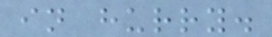in hurry.
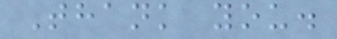Thank you.
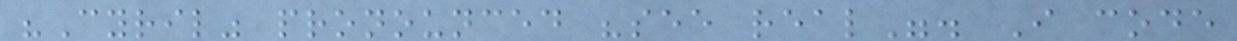"Cyril" pronounced "see real". I code
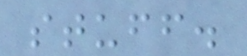stuff.
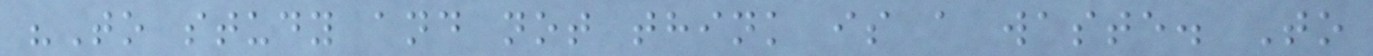"To study and not think is a waste. To
